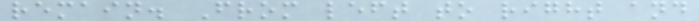remain. From left to right and
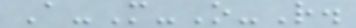A-M-O-R.
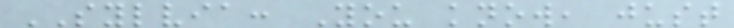SYLVIA: You know, just
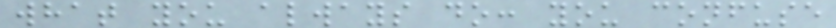what you always do: you confuse
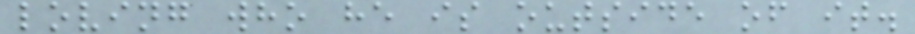loving who he is outside of it.
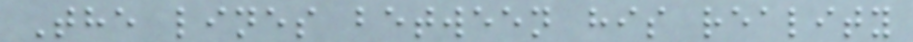The lines between his reality
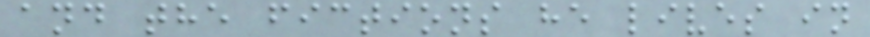and the fictions he lives in
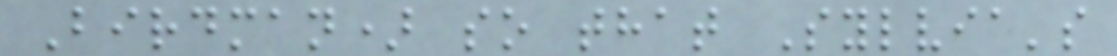Birdman) so that Sylvia's
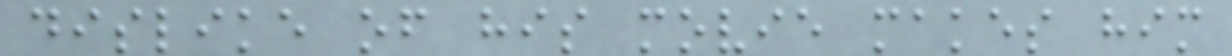dislike of his movie makes him
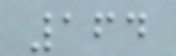164
